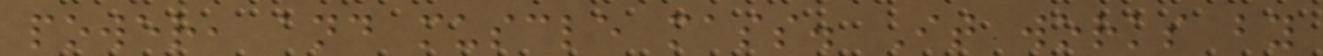power, and muscle mass. It works by
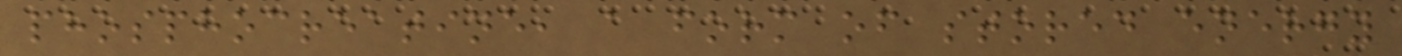phosphocreatine, a form of stored energy
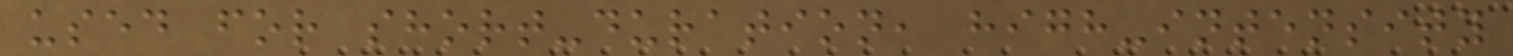used for short-duration, high-intensity
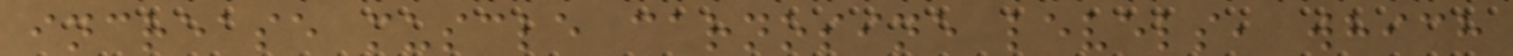increase muscle carnosine levels, which
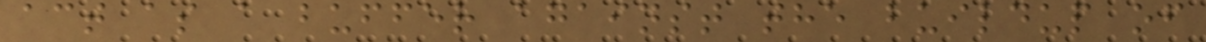act as a buffer against the buildup of
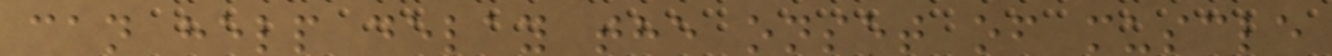can help delay the onset of muscle
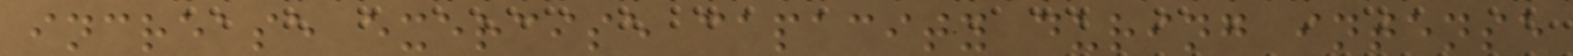increase exercise capacity during intense
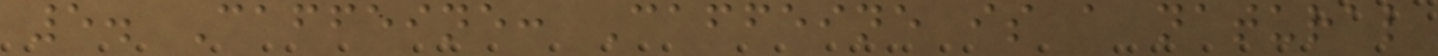5. Caffeine: Caffeine is a natural
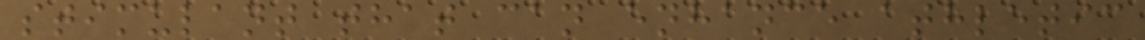stimulant that can enhance athletic
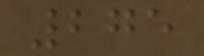275
